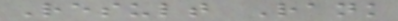Result Rank
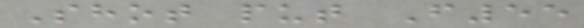Shot put F55
